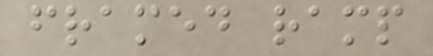framed ramp
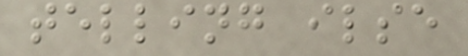telling ilse
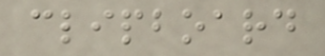clipboard
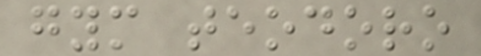gym teodoro
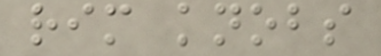rim knobs
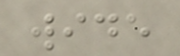wide
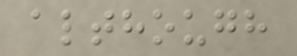although
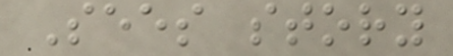Sees story
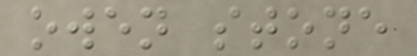owen stone
